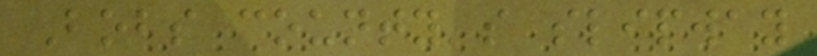Bobs county's slipway
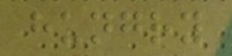hungry
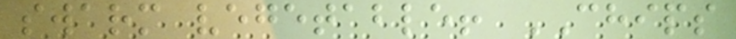swarm vegetable! CHIPS
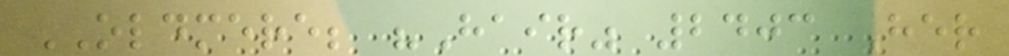OLDMERE; "Hair" 2403 Her
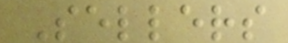Sellers
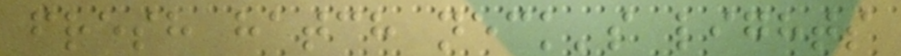fresh hatch neck's lights
